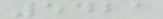5421
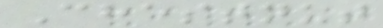Chestnut
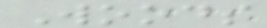Woods
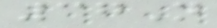37N
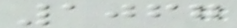1067
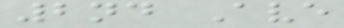2nd Ave
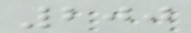200
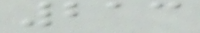213
